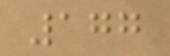177
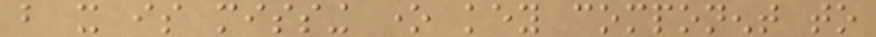but it is missing one key component to
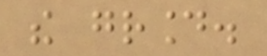the ground.
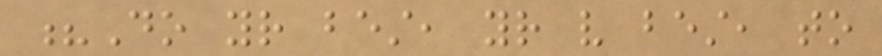?Do your best, your very best, to
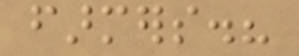farmers.?
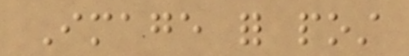Image for post
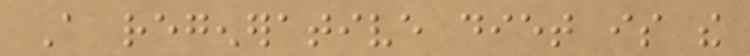A regenerative diet is the
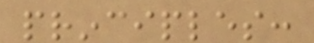principles:
